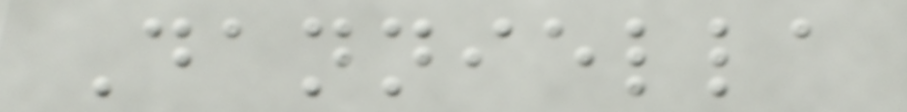Danniella
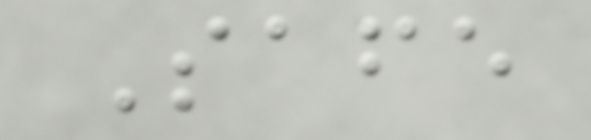Safe
